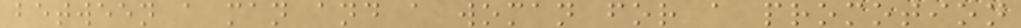between a man and a woman for a promotion
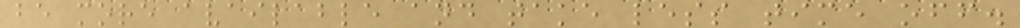be more available and take less time off.
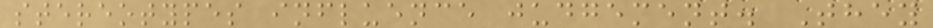stereotypes influence judgement. They
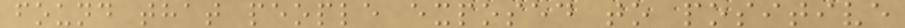found that people exposed to positive
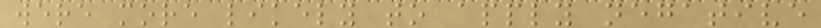were more likely to apply negative
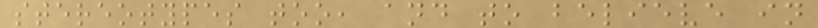stereotypes too, and to believe in
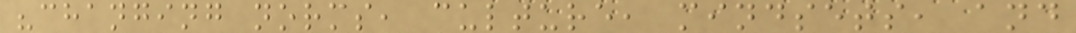"changing norms, culture, mindsets, and
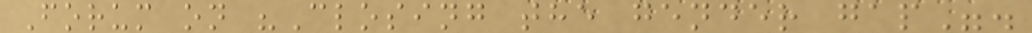Forum on "Closing the gender gap".
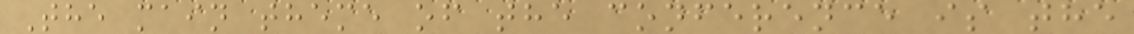The main theme of the conference is the
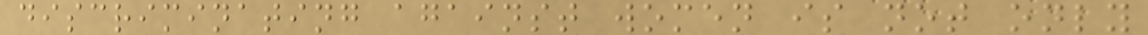discriminating against women is not only
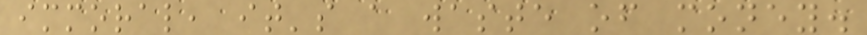immoral, it's a waste of money.
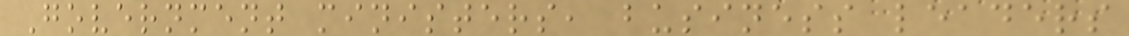Government ministers, business leaders
